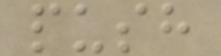push
